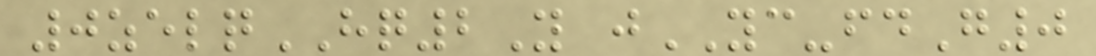0zelqHQ2Y jYC-fdG0
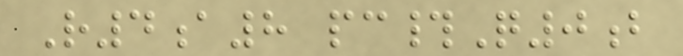R4a8 pc#Q0b
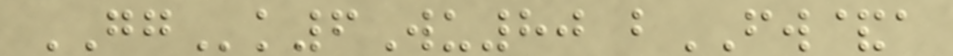GGk6Wu80 bFW&a
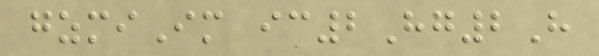gzmiIm ic2Hg2H
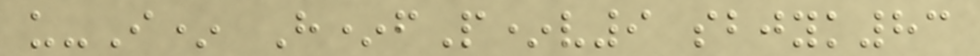u-I* H*fP*v9 sbjyk83
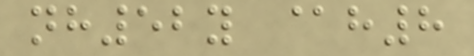nh52y @h8
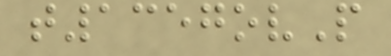t1357ovP
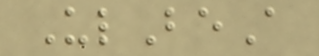UlBeA
